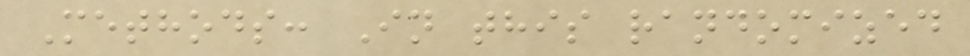Methods: In this randomized
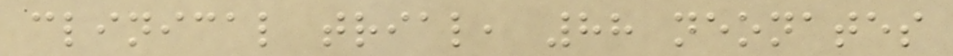clinical trial, 88 neonates
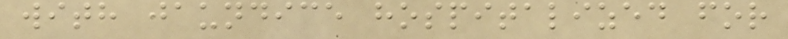with jaundice hospitalized for
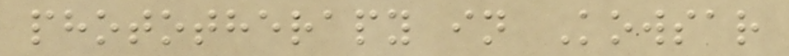phototherapy in Kowsar
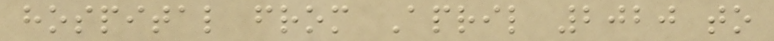hospital from April 2020 to
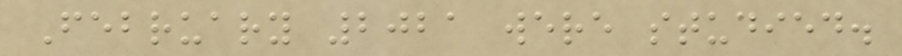February 2021 were studied.
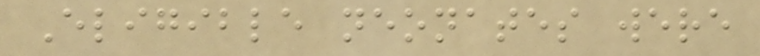Eligible neonates were
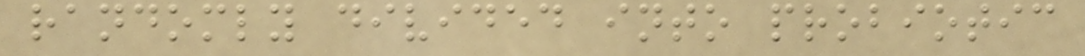randomly divided into probiotic
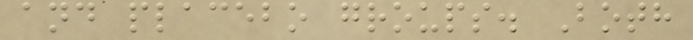and placebo groups. Both
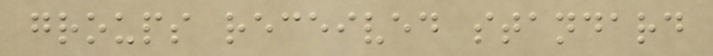groups received standard
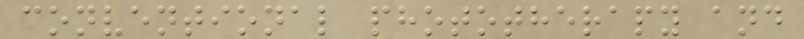conventional phototherapy and
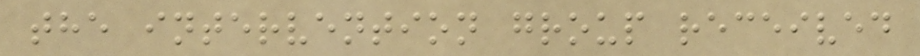the intervention group received
